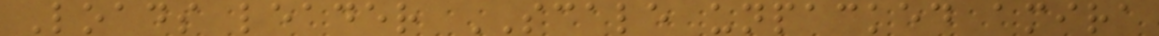Loads leader SCALE unpacked amira
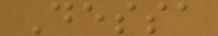Dessa
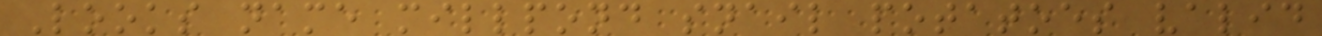Looks name millpond snail potatoes valid
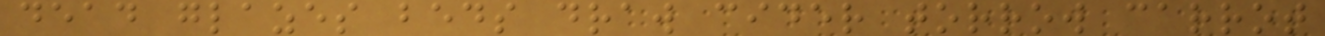dead glazes beds draw cider torrow carrot
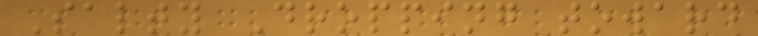Salty Dropping toward
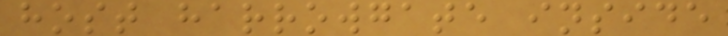host harrowgate inside
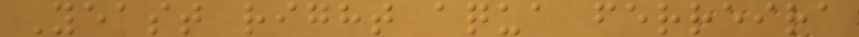Yeast right aqua ferreira
